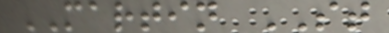MARTIN ST
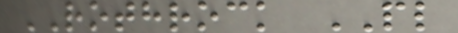ROTHROCK PL
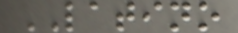LATINO
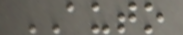AUTO
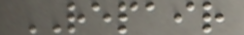REPAIR
